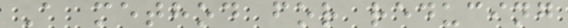A method for reducing
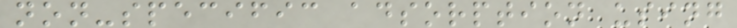non-specific adsorption using
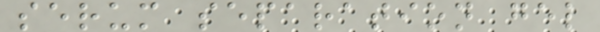serum separation gel
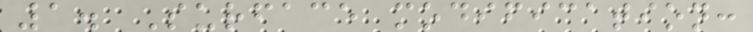1. Surface modification:
